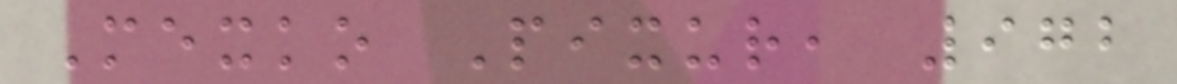Mexko Pixur, 972
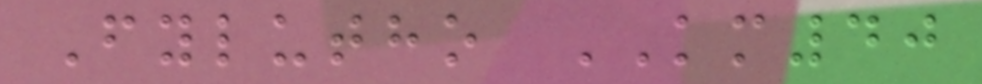Fylutho KM40
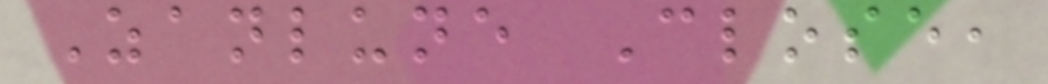Zanlune Close,
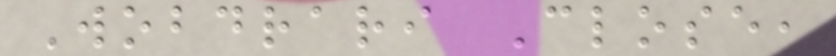Wobdrari Close,
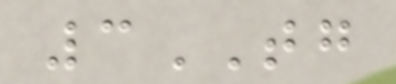3TG
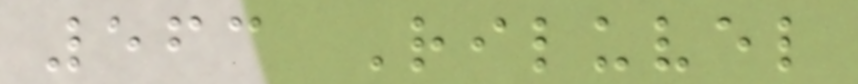563 Riluvel
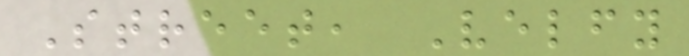Street, Velfy
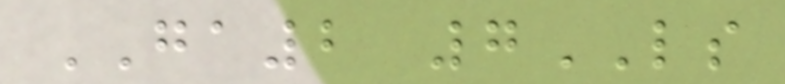GA2 7LS
